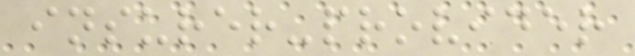insurer-provider
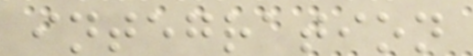integration
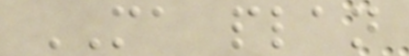MA plan
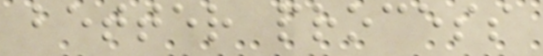better process
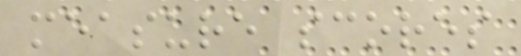measure scores
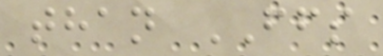than FFS
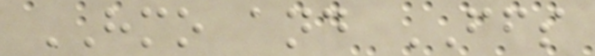HMO and FFS
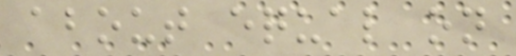about equal on
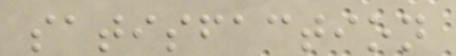satisfaction
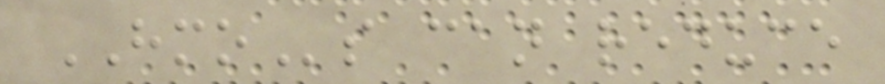HMOs can reduce
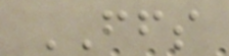FFS
